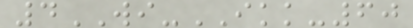4WI-IKK-60
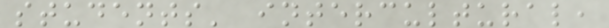students' intercultural,
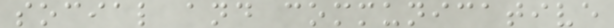social and communicative
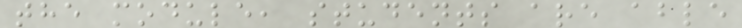the module, students are able
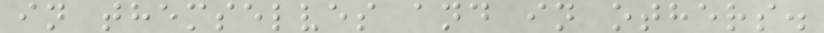in themselves and in others.
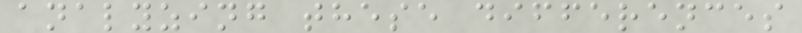analyzing these differences
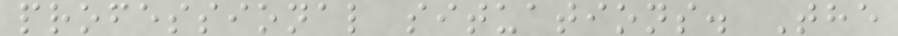professional situations. The
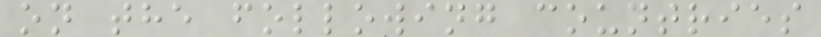on the following countries
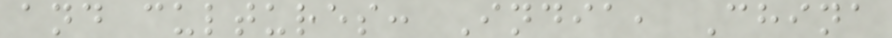and cultures: India, China
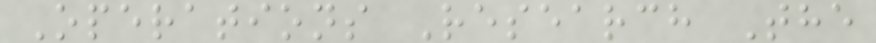Operations Research The
